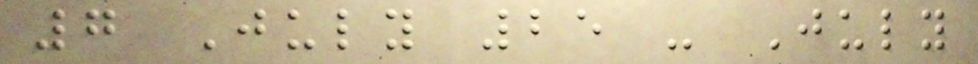7 July 25 - July
